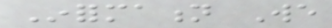Information We
